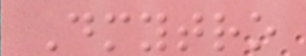Dmytro
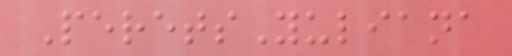PeretsYuliana
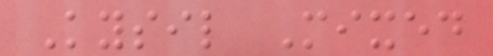Kysil Mixed
